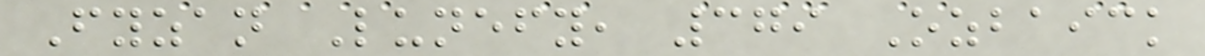Fyzan Lunefy, 379 Ozbaick
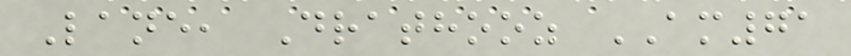Lane, Drathooz AM71
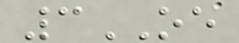3OE
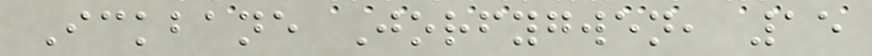Ickbane Jorfygwen, 15
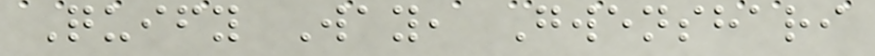Quify Way, Gwenshari
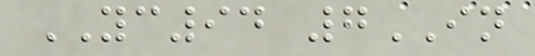YC94 7IN
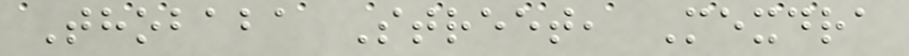Thobaba Street, Mexdra
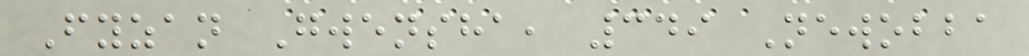Fyzan Gwensha, 349 Newobba
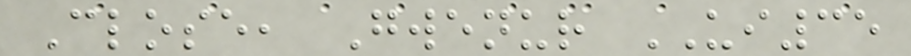Close, Gwenur UI35
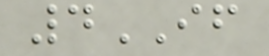4IF
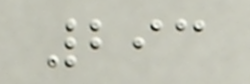293
